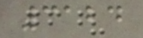3124
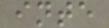inte
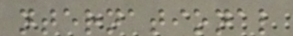nternational
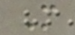M
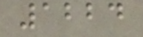1224
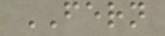FERN
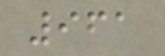961
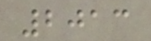2013
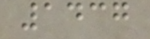1437
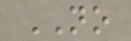NO
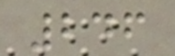246
